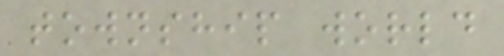township world
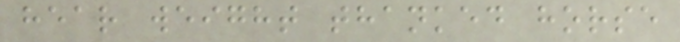hear weight thanked horse
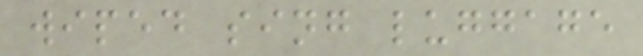wiped sing luggage
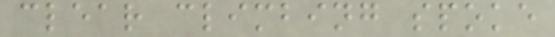clear climbing spoke
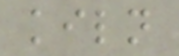kiln
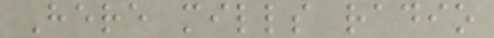Here mills radio
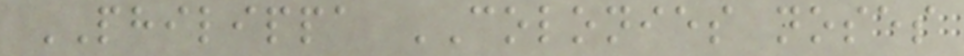PHILIPPA COLONIES noses
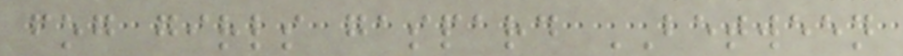fog girls gaspard BETWEEN
